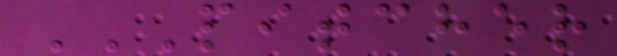PITCHER
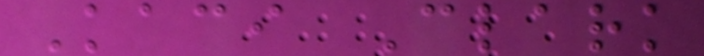Kaci Clark
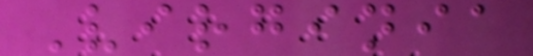Virginia
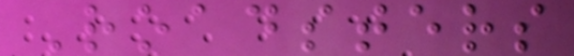Roadsters
